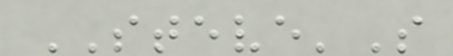STEVE'S
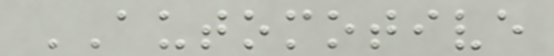AUTOMOTIVE
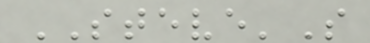STEVE'S
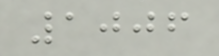1006
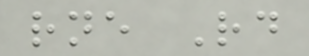rne Rd
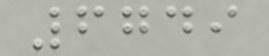6749
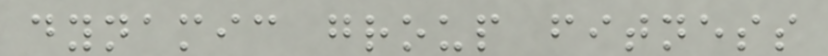dynamic group fitness
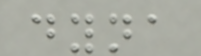dyna
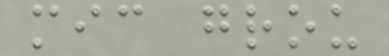mic grou
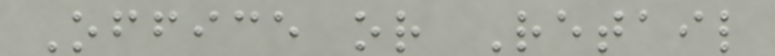Office or Retail
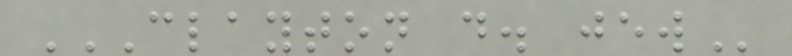CLAYTON D. JEW
